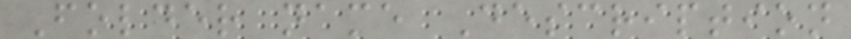Folder name Description
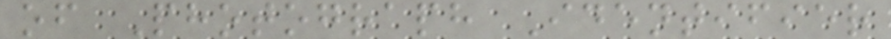of Photograph Identifier
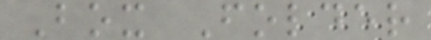Box Folder
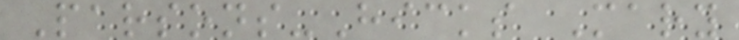Parsons-Hicks Mary
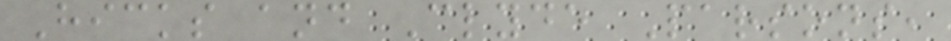Hicks and Clyde Parsons,
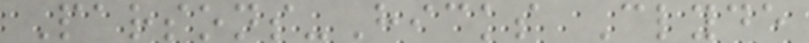Parsons-Hicks Clyde
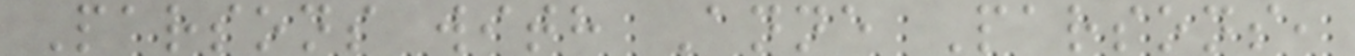Parsons with Anne Parsons,
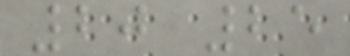20 25
